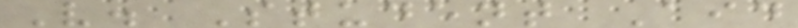V. Student Aid
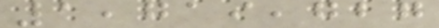1,719,727
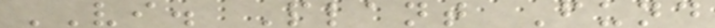VI. Plant Fund
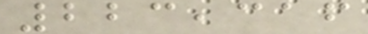223,316
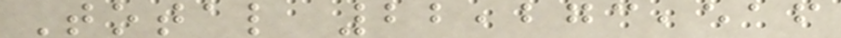Total 22,273,516
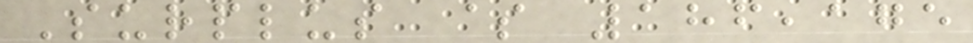Surplus $ 186,175
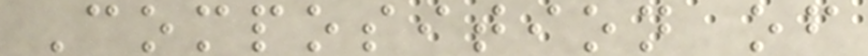Composition of
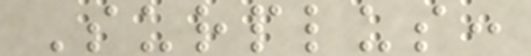Surplus:
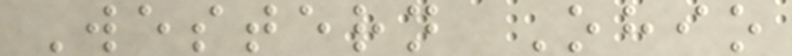Western Ohio
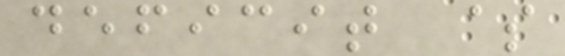deficit $
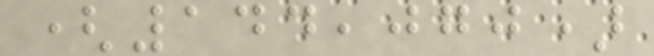(144,070)
